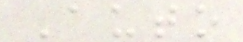Auto
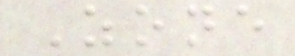Zone
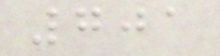701
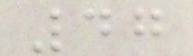47
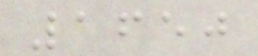1650
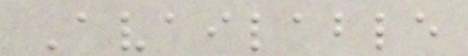Available
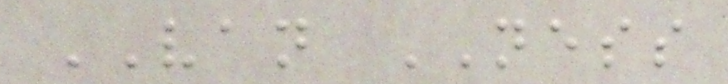VAN NESS
